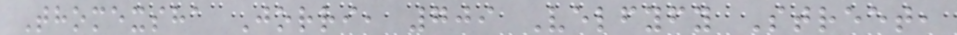Thomexsha Jorri, 709 Velfyfy Street,
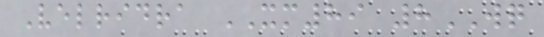Velridra XM89 8WQ
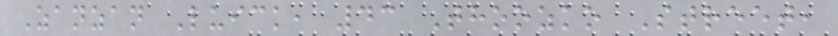Zanzan Luick, 43 Thoozko Street,
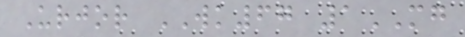Urjor WK67 1MG
